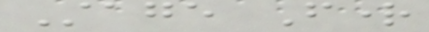Stage Fright
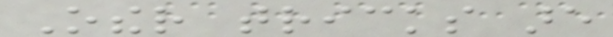Other tricks are
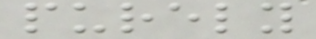purely
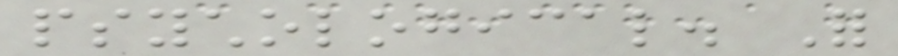psychological. For
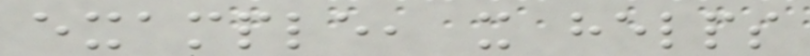example, it helps
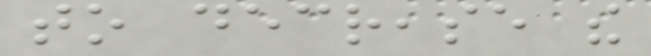to decrease the
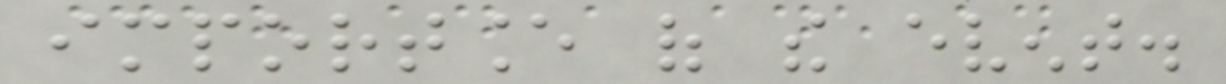importance of the event.
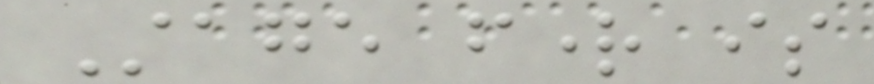Stage fright is
